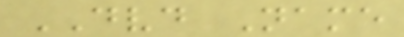DVD Name
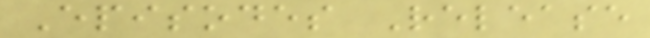Episodes Release
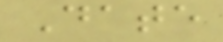Date
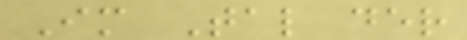Im Tal der
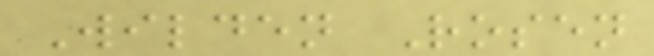Wilden Rosen
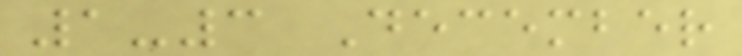1-3 December
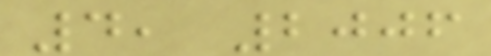4, 2006
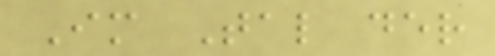Im Tal der
